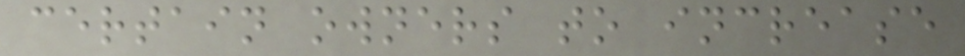certain owners to increase
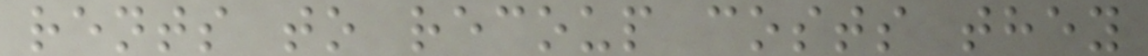rents to recoup costs they
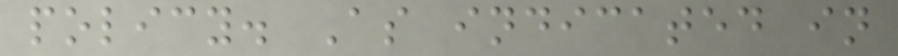policy. As indicated in
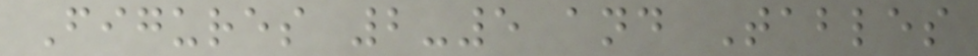Figures 2-5 and Tables
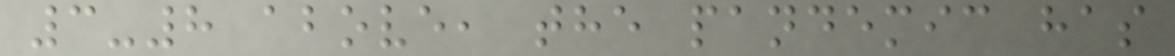3-8 above, the pandemic has
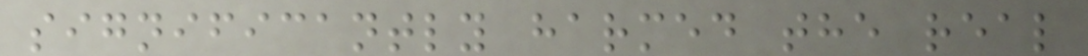significantly harmed the real
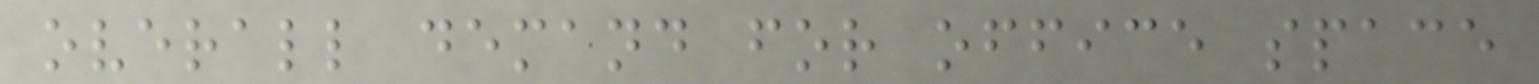overall demand for office space
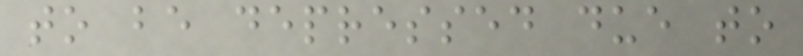to be depressed due to
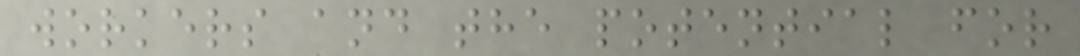workers and the potential for
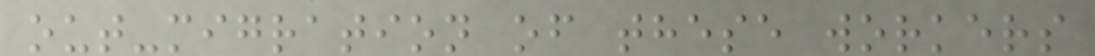out-migration of these workers
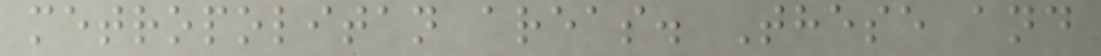metropolitan areas. These and
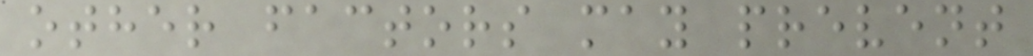other factors may prevent
